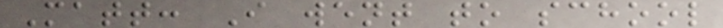Matt: I went to school
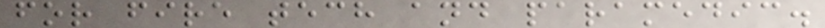for fire tech and paramedic.
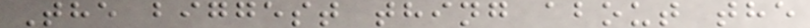The biggest thing about the
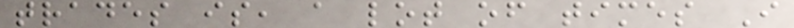trades is, a lot of times I
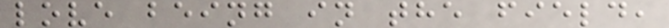love being in the field,
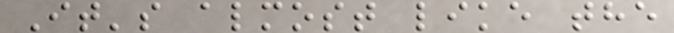It's almost like the
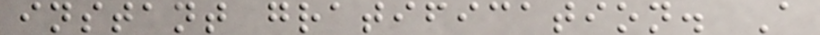instant gratification. A
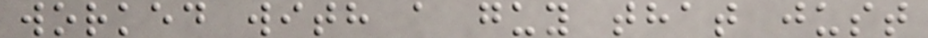worked with a guy that just
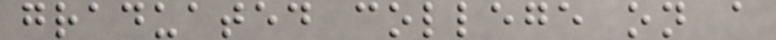graduated college on a
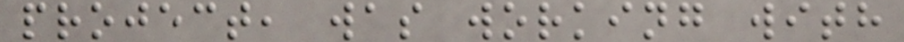project, was working with
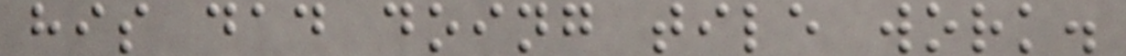his dad doing tile work.
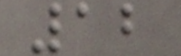12
